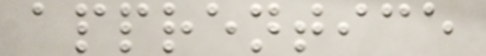apprentice
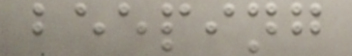beeping
